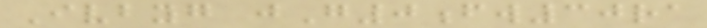Ivbyg jG0fw30ra
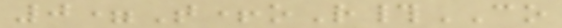0=T+oR#CO
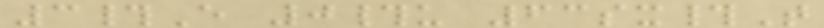3#E 0#u 63sx#T
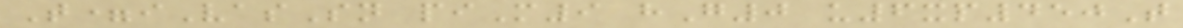T=iVasSn piM9 hG0 u6xp450T
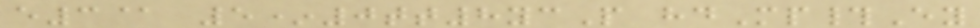e3@ 5*0tt8ycP hdMp#Ey
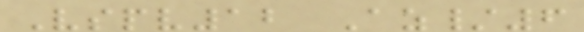Vspv12 Az/6
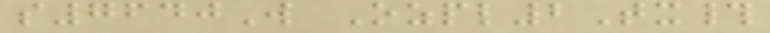s7640W Ozpl2Tx#
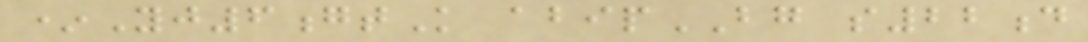*Yj6gtK abipBG s22d
